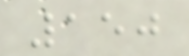150
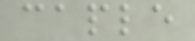caple
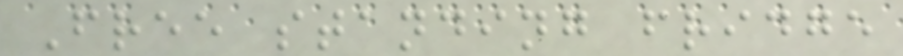Free standing fridge
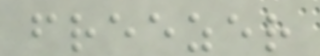freezer
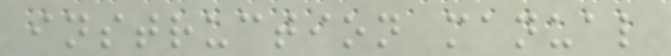instruction manual
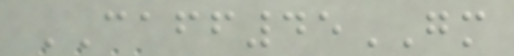CAFF45GM
